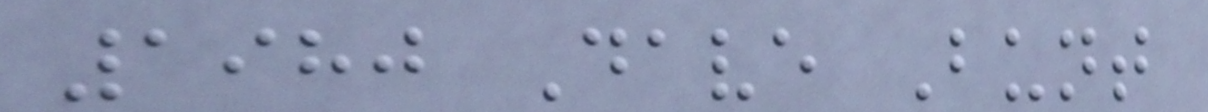1980 Dave Bunt
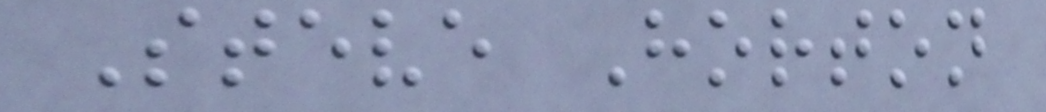Steve Horton
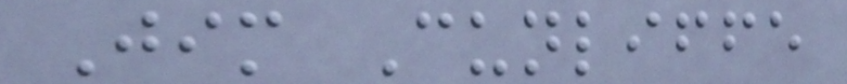Jim Cunliffe
